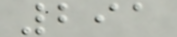291
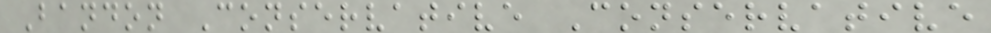Bandon Conservative Conservative
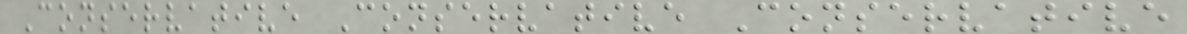Conservative Conservative Conservative
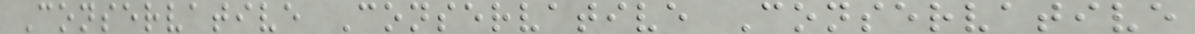Conservative Conservative Conservative
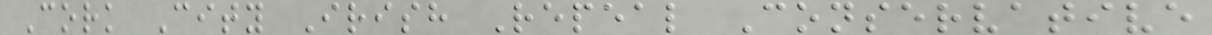Cork City Irish Repeal Conservative
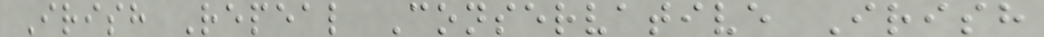Irish Repeal Conservative Irish
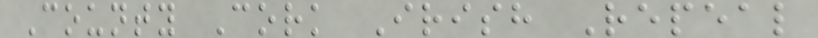County Cork Irish Repeal
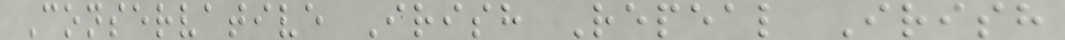Conservative Irish Repeal Irish
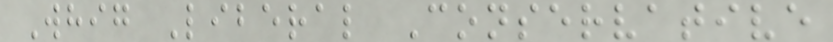Whig Liberal Conservative
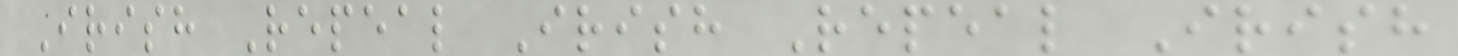Irish Repeal Irish Repeal Irish
